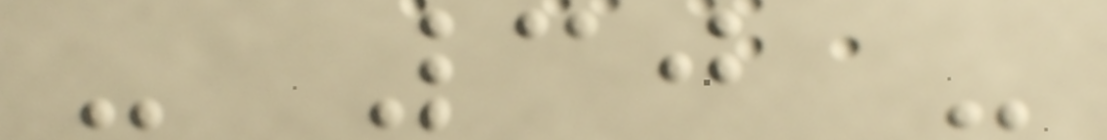- 30 -
